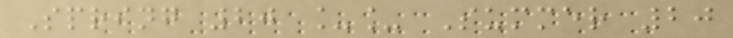Spring 20 __ Summer 20
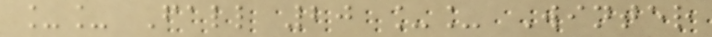__ Fall 20 __ Winter
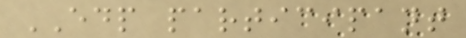EDP participant
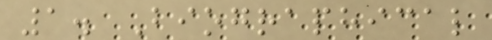1. Biographical
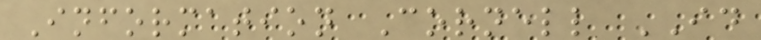Information Cornell ID
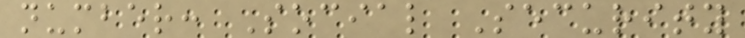number: Social Security
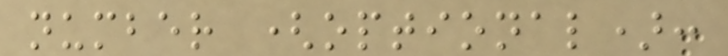number (optional):
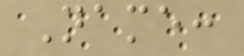Name:
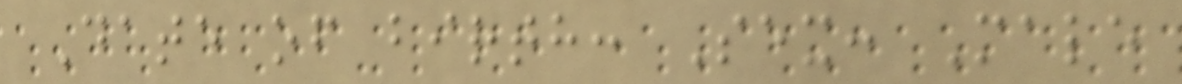Date of birth: Sex: Male
